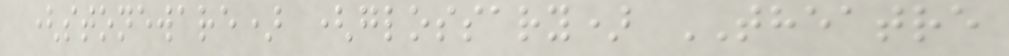(stoneware) (glossary) THEATRE
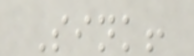Sink!
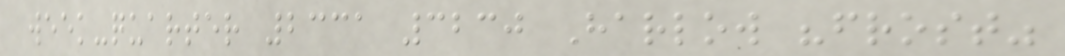week-quarter 2331 3230 Harlow "frost"
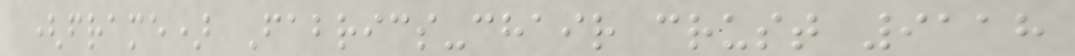(frame) Fabrics-chair crust 9118
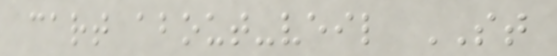cart about-veil ST
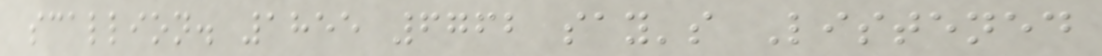scallion. 1855 6762 say's Listened
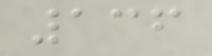136
